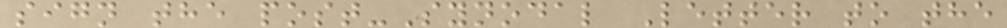sign the post-Synodal Letter to the
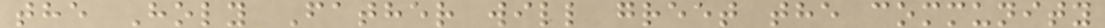the Holy Father will greet the community
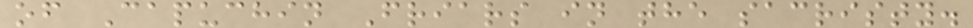of Capuchin Friars in the sacristy.
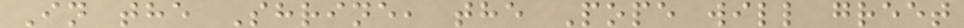In the Shrine, the Pope will greet
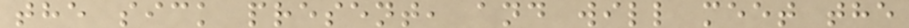the sick present, and will meet the
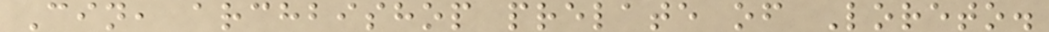Cin, archbishop prelate of Loreto.
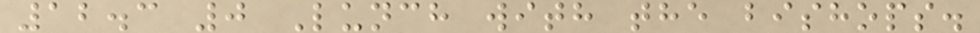12.3 0 Lunch with the bishops.
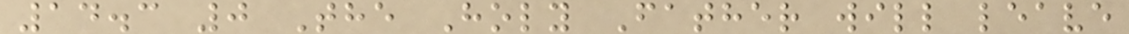14.3 0 The Holy Father will leave
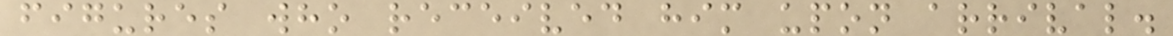figures who received him upon arrival.
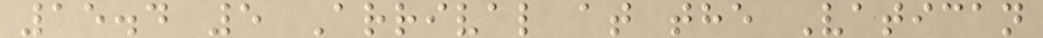15.4 5 Arrival at the Vatican
